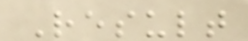Result
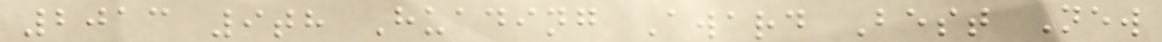2013 9th Huading Award Best New
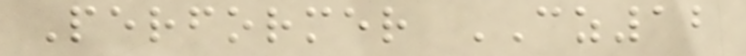Performer CZ12
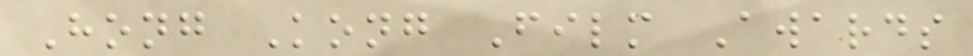Hong Kong Film Awards
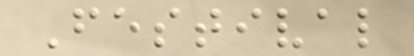Festival
